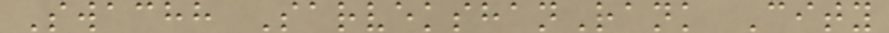Swachh SarvekshanRank City
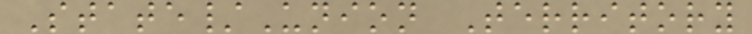State/Union Territory
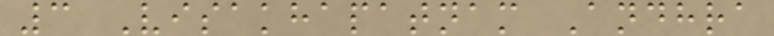3 Visakhapatnam Andhra
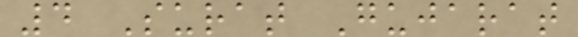4 Surat Gujarat
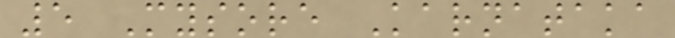5 Mysore Karnataka
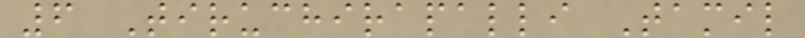6 Tiruchirapalli Tamil
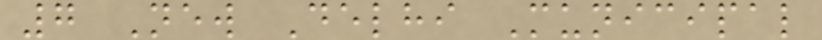7 New Delhi Municipal
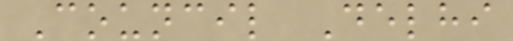Council Delhi
